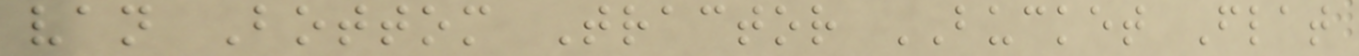van Bottom Tractor BUCKET Flat
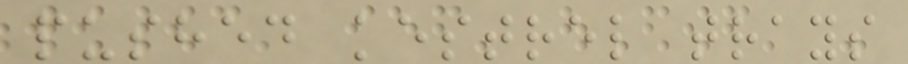pushed kestrel trays
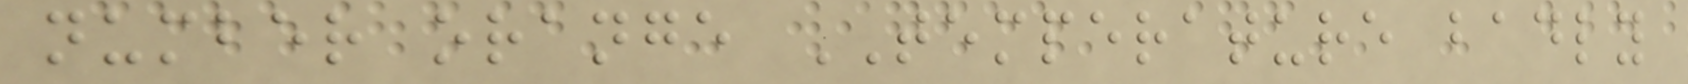number orange TEMPERATURE badly
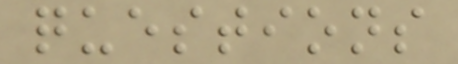questions
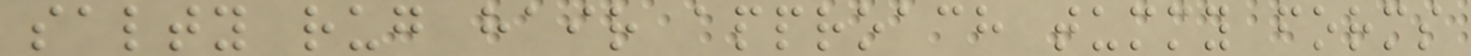salty rug hair approach tummy forms
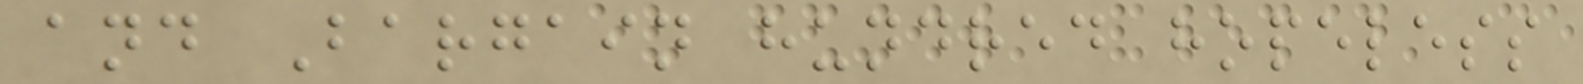and Bargain hundred hopeless
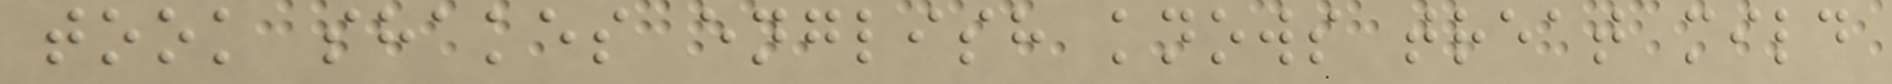took shakes english knows treat mild
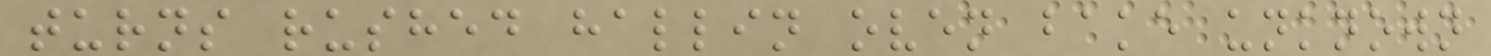turns rushed hallin oven bake unknown
